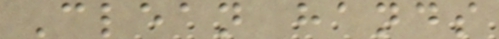Clean hands
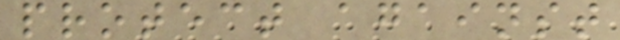protect against
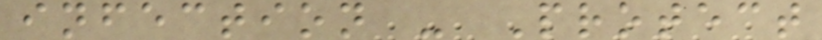infection - Protect
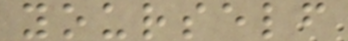yourself
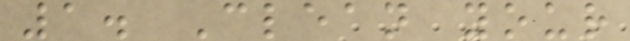1. Clean your
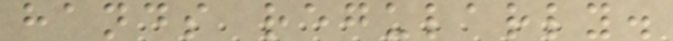hands regularly.
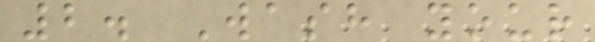2. Wash your
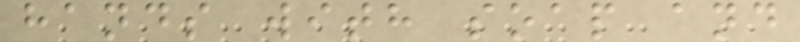hands with soap and
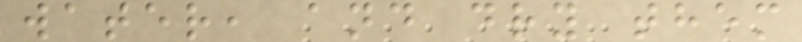water, and dry them
